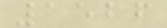1526
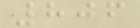806
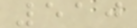510
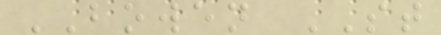BOWEN ST
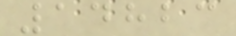14823
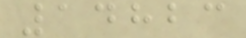14823
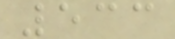533
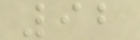92
